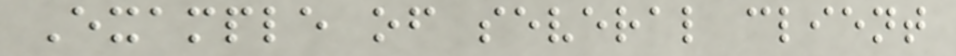Example of several client
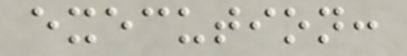execution:
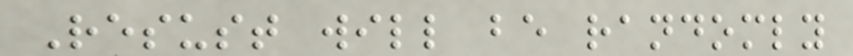Resust will be randomly
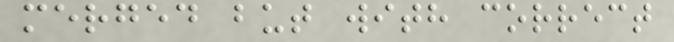merged but with correct
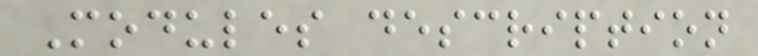Modules description
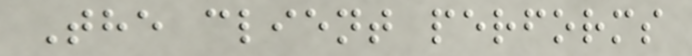The client performs
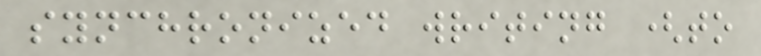synchronized writing (to
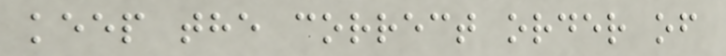keep the correct order of
